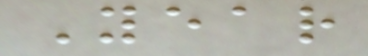Year
